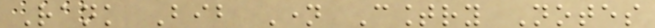Rank Bib Name Country Notes
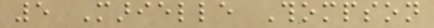5 Marielle Thompson
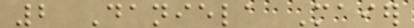2 Daniela Maier
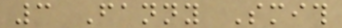3 Fanny Smith
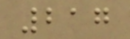217
